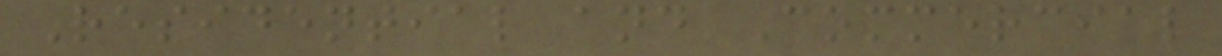Residential and Commercial
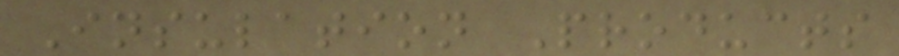Insulation Products
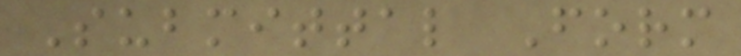Submittal Form
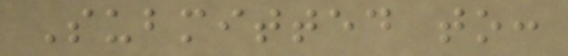Submitted to:
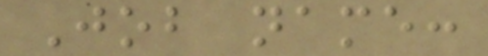Job name:
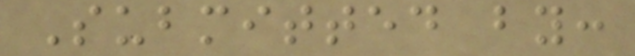Submitted by:
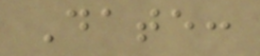Date:
